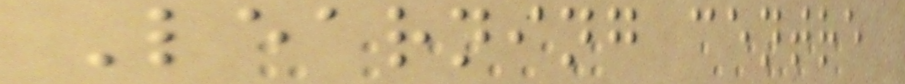Learning centre
